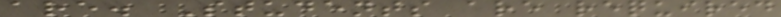are. Students are required
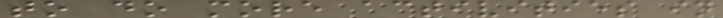to do more activities in
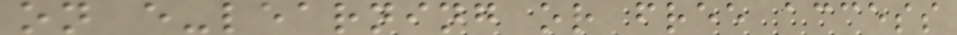on e-learning or free access
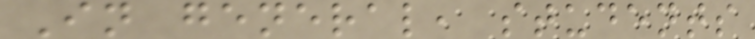In general, students
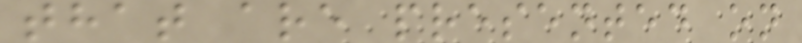that are presented on
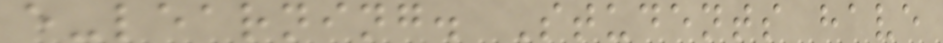e-learning. Students have
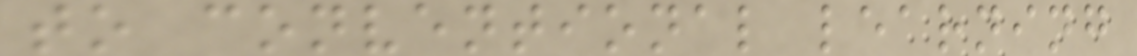to conventional learning
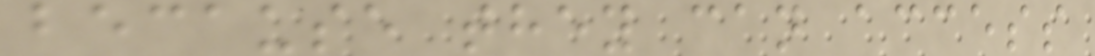because they can access
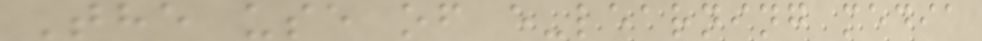The use of e-learning media
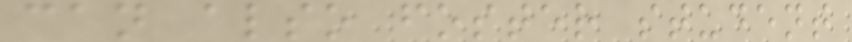can also foster student
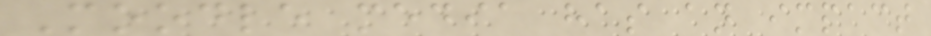Moodle media has an impact
